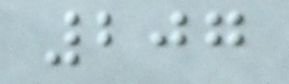207
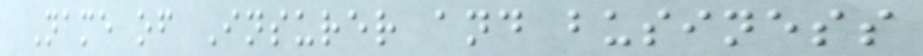Name of Insurer and business
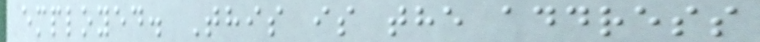employed. This is the address
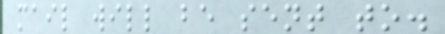mail will be sent to.
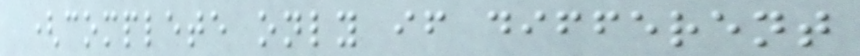(complete only if different
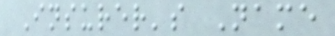Insurer's Name
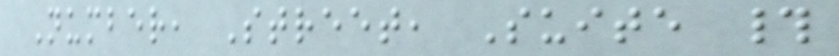Number, Street, Suite #
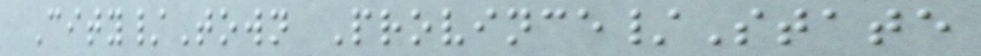City/Town Province/State
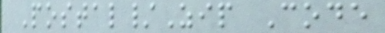Postal/Zip Code
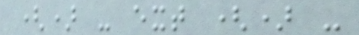() - ext () -
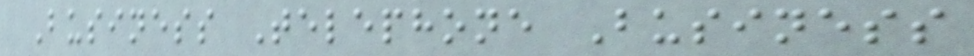Business Telephone Business
